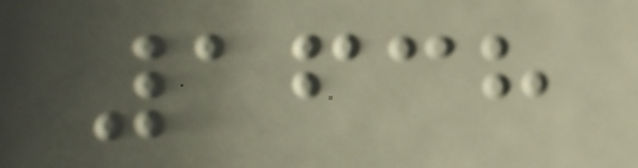1638
